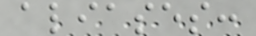aliases:
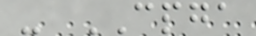- CPGA
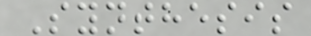Synthesis
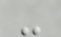-
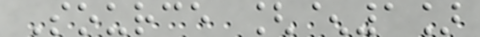Source [^1]
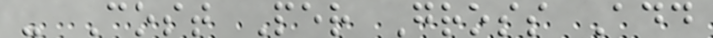- Cost Per Gross Add
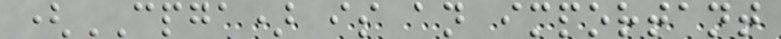(CPGA) is an important
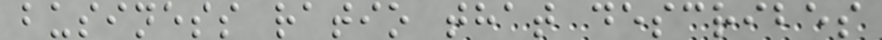business ratio that describes
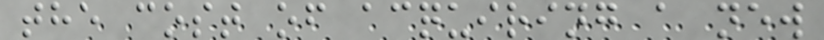the cost of acquiring a new
